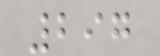297
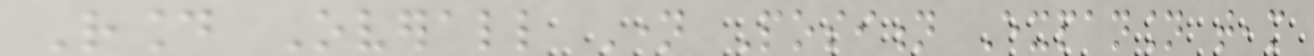Round Overall Name Position Expansion team
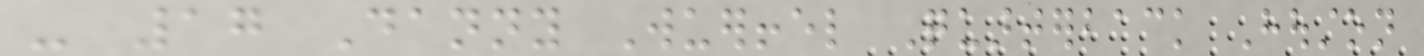- 17 Danny Wuerffel Quarterback Houston
